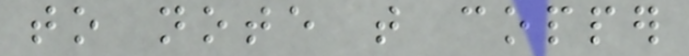to note that copper
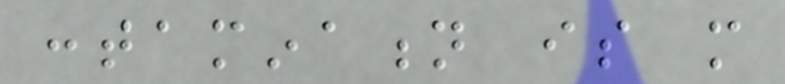contamination is more
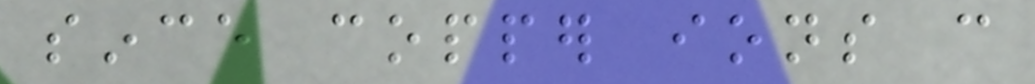since copper ions can
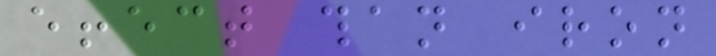effect than iron
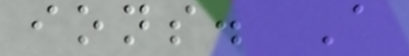ions. A
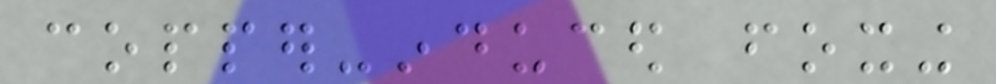copper-induced foxing
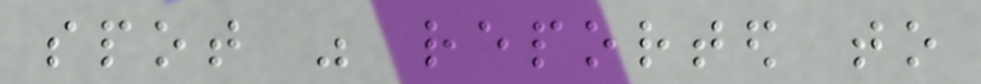spot was reported to
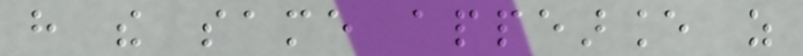have the same appearance as
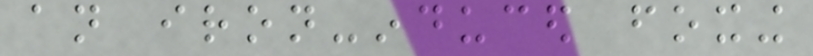an iron-induced foxing
